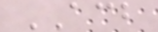ACB
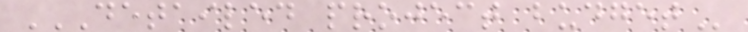DETAILED PROJECT BUDGET
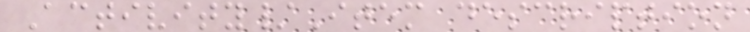Activity/Item description
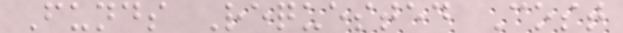Funds Requested Cost
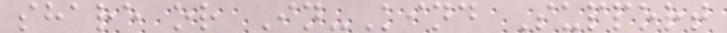share or In-Kind Support
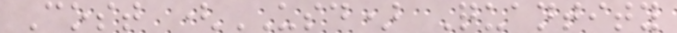Cost (USD) Quantity
